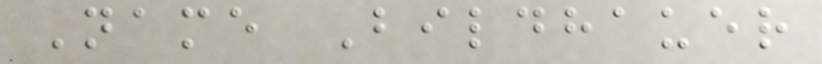Name Bildhauer
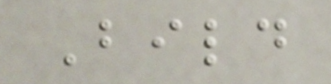Bild
